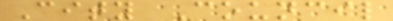City Council
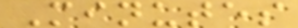Minutes
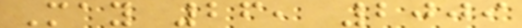May 26, 2009
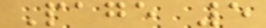Page 5
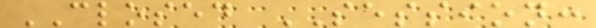CLOSED SESSION:
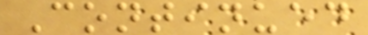Continued
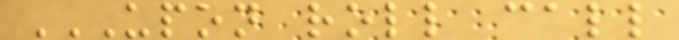UPON ROLL CALL
